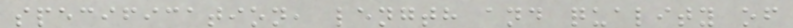specification, length and quality of
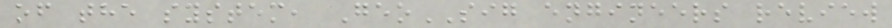of the system, GeoSIG engineers review
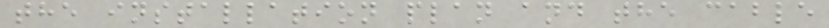the installation plan and the cable
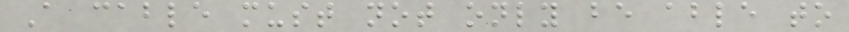A cable must not only be able to
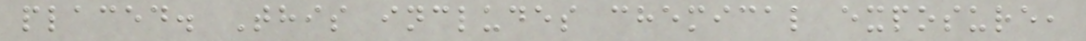placed. This includes chemical exposure,
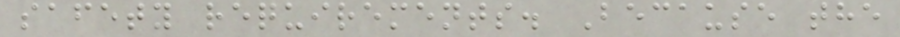safety requirements. Because the
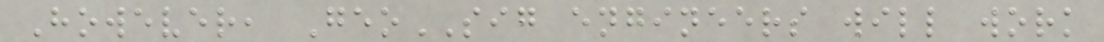However, GeoSIG engineers will work
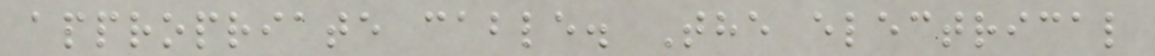appropriate cable. The electrical
